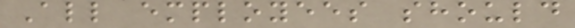All employees should
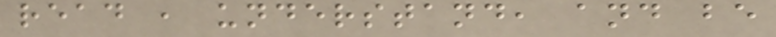read , understand, and be
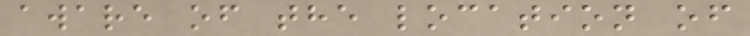aware of the location of
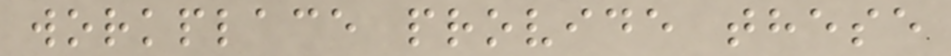workplace provide these
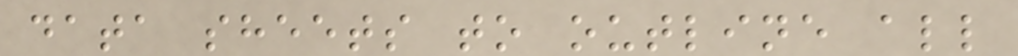data sheets to outline all
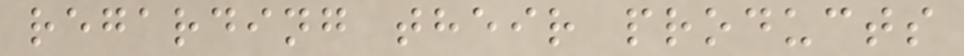regarding their products
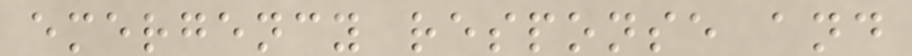emergency response and
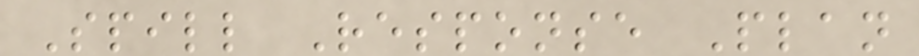Spill Response Plan
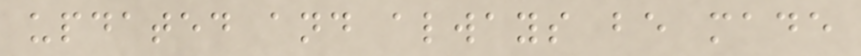updated and always be made
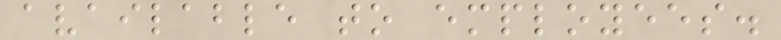available to employees.
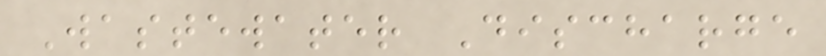Wastewater Discharge
